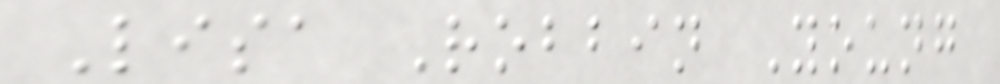Lisa Robbin Young
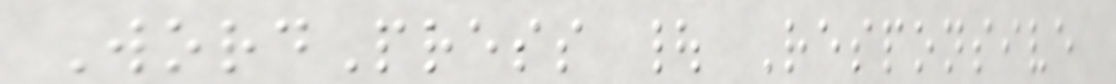WordPress | Responsive
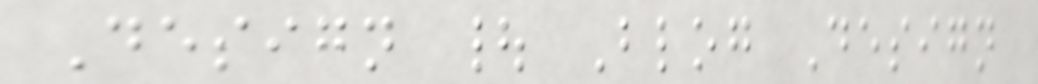Design | Blog Design
